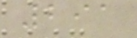291
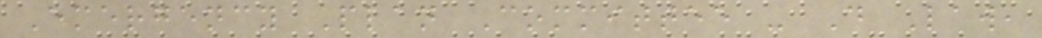Emergency Plan Committee - D Law,
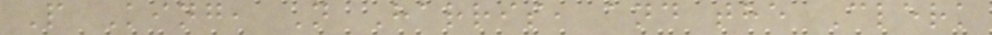P King, N Harris, and the Clerk
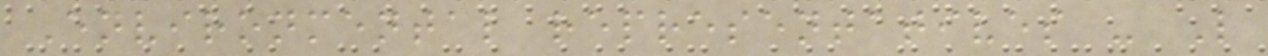Environmental representatives - L
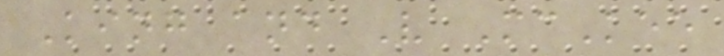King and V McKee
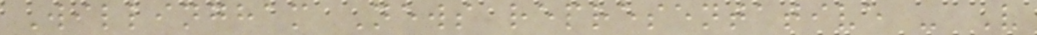Willingham News representative - V
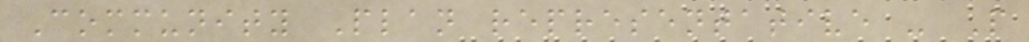Community Plan representative - P
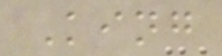King
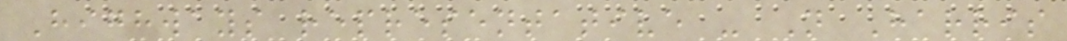Highways representative - N Harris
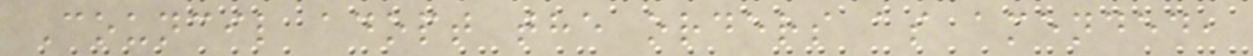Council adopt the orders as amended,
